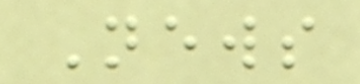News
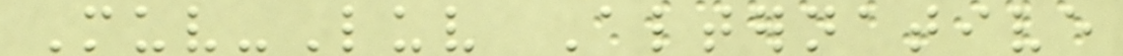Muv-Luv Alternative
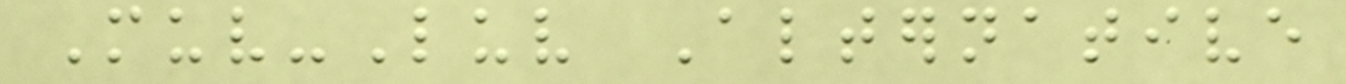Muv-Luv Alternative
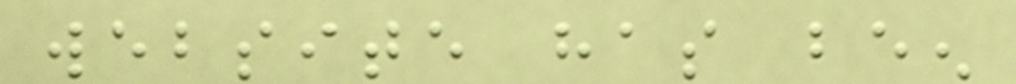website has been
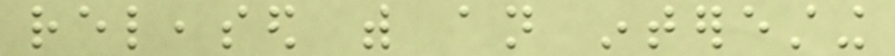released with an interesting
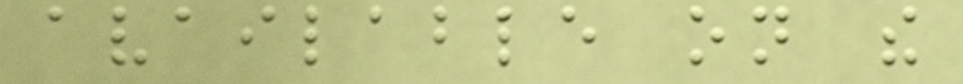available on the
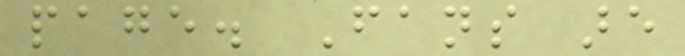page. Fans are
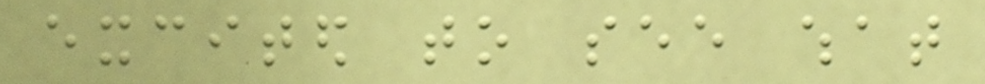excited to see what
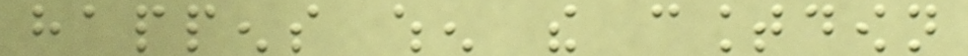happens when the countdown
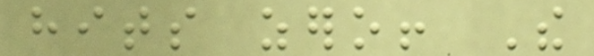hits zero! The
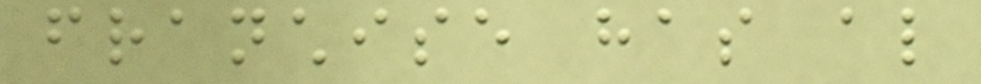franchise has also
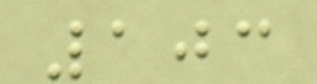103
